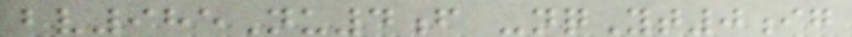bv985Nu4f -nqYt0ig
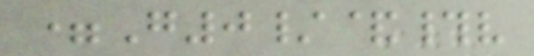=G0/&#v
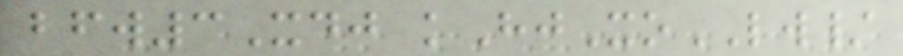bfw3Xdj kHjXoLW/
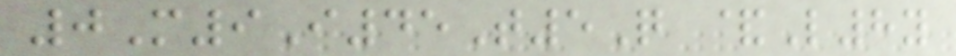0M9I45T5Q &L8y
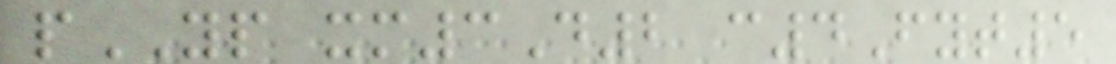pYP xm3D2 c4Fyt5
